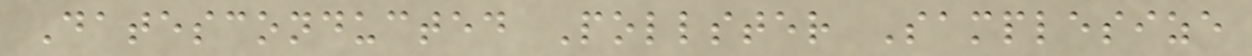Datesconducted Pollster Samplesize
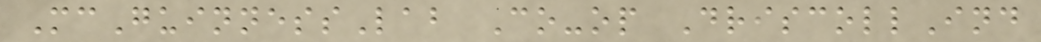McGuinnessLab Co-op DriscollInd
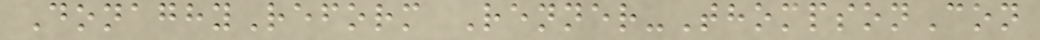DonaghyReform Renner-ThompsonCon
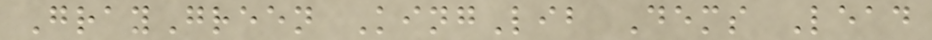GrayGreen KingLib Dems Lead
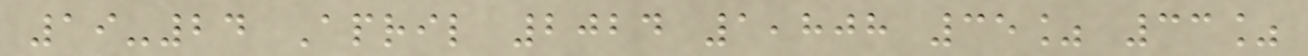19-24 April 2024 1,808 35% 33%
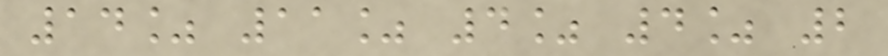14% 11% 4% 4% 2
